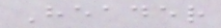Header
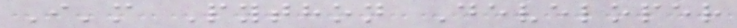I'm Python Developer
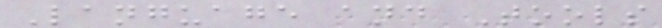Language and Tools
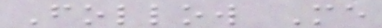Follow Me
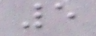5
